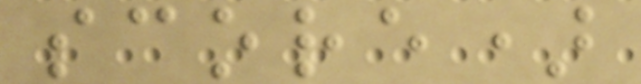score)
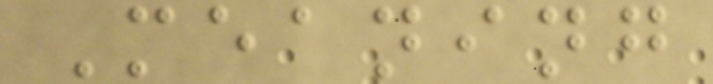Meaning
